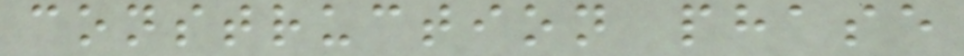construction phase
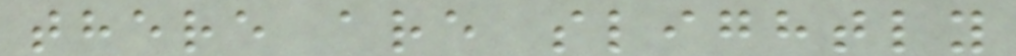there are slightly
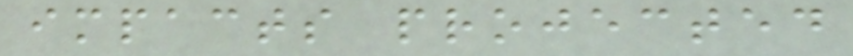impacts projected
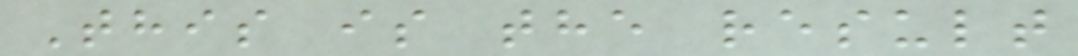This is the result
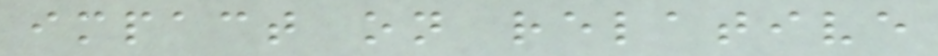impact on relative
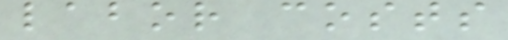labor costs
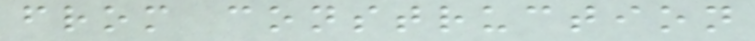from construction
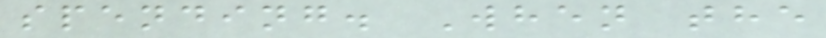spending. When the
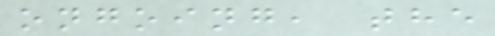ongoing, the
